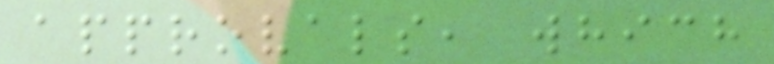approvals, which
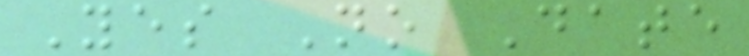Yes No Date
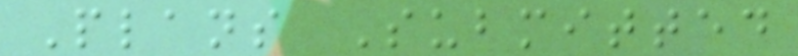Plans Submitted
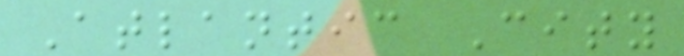Atlantic City
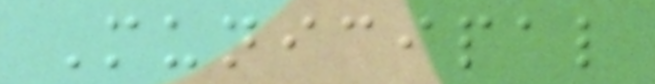Municipal
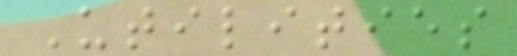Utilities
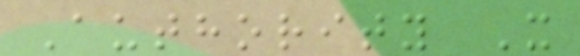Authority X
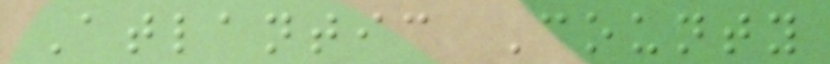Atlantic County
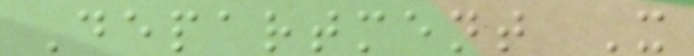Department X
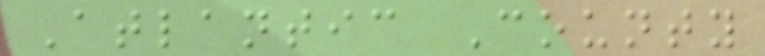Atlantic County
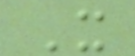X
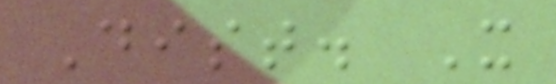Dist. X
